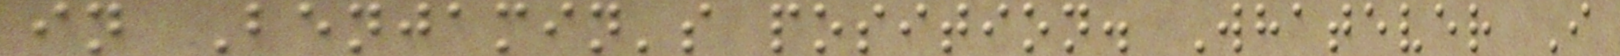in Benjamin's position. Whatever I
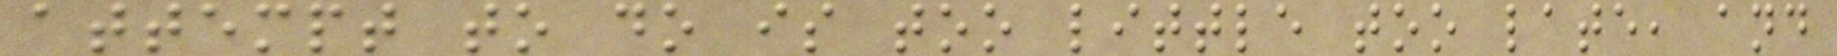attempt to do is too little too late, and
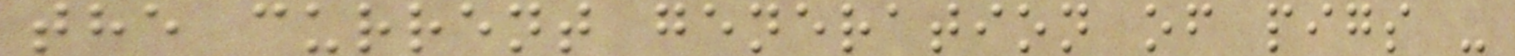the current generation of pigs -
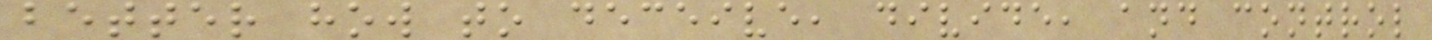better how to deceive, divide, and control
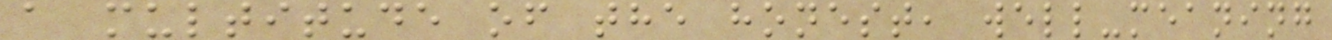a multitude of the honest, well-meaning
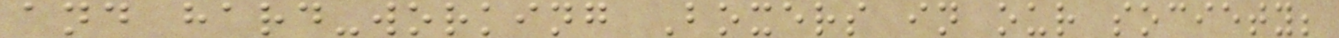and hard-working Boxers in our society;
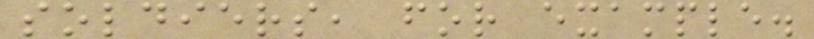soldiers, for example.
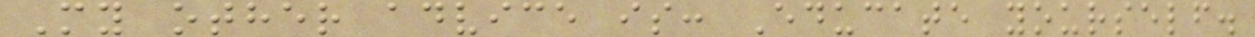My other advice is: Educate yourself.
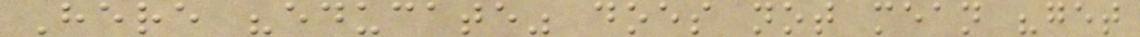Here "educate" does not mean "get
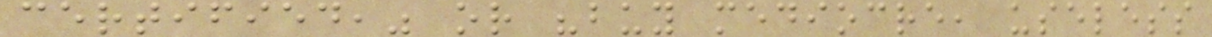certified," or "buy mediocre, useless
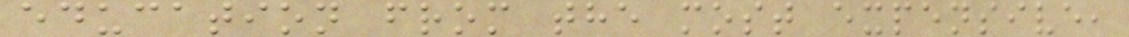education from the most expensive,
